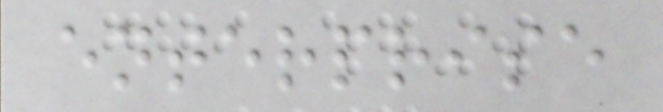enterprise
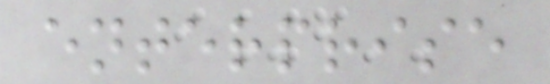enterprise
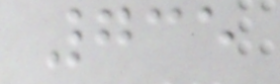735
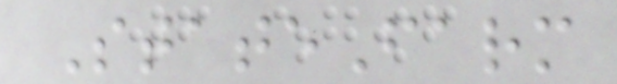StateFarm
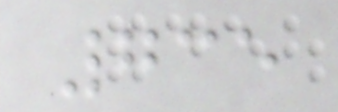735
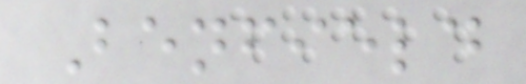Benfield
